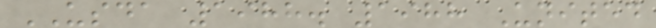USDA 1988. 1988 United
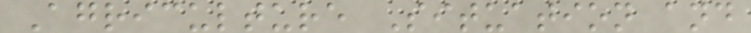Agriculture Situation and
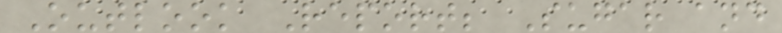Outlook Report; Sugar and
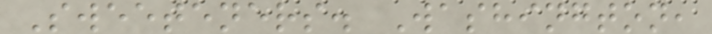Sweeteners. Washington,
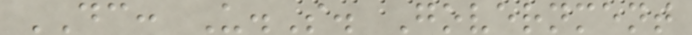DC: U.S. Government
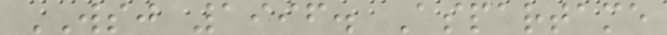WSJ 1996. Aspartame
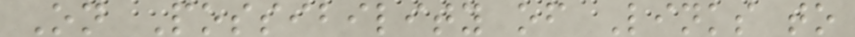On Possibility of Links to
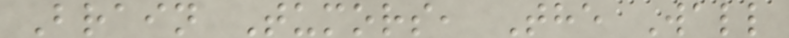Brain Tumors, The Wall
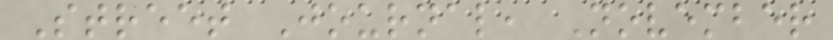Street Journal, November
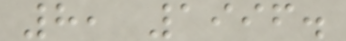8, 1996.
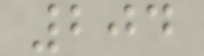204
